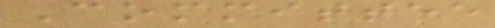Committee
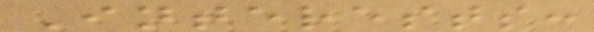Interests:
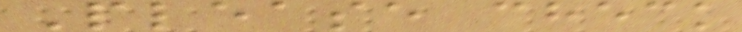Please check
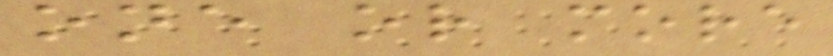one or more
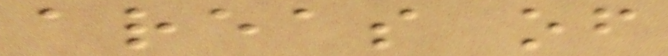areas of
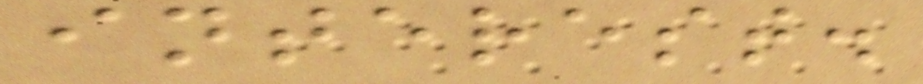interest.
